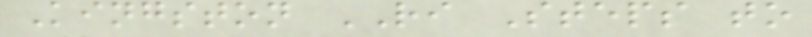Kingston RI Steps to
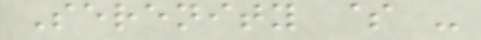Serenity $ -
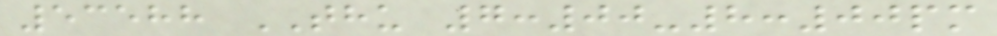53588 THU 7:00-8:00pm
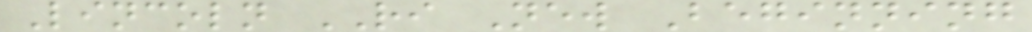Lincoln RI New Beginning
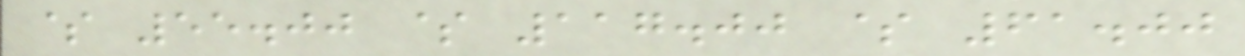$ 55.00 $ 117.00 $ 61.00
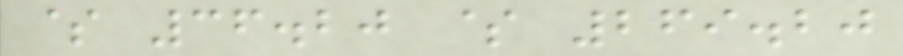$ 36.20 $ 269.20
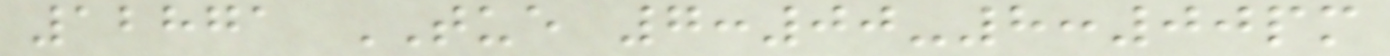12871 TUE 7:00-8:00pm
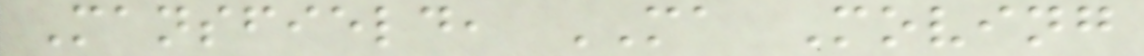Mansfield, MA Moving
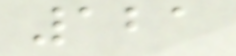121
